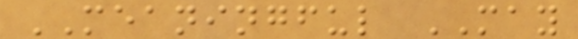MEANINGFUL MAY
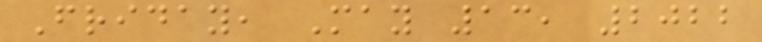Friday, May 13, 2022
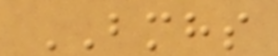BMHS
